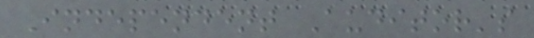Independent Auditor's
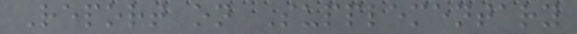Report on Supplementary
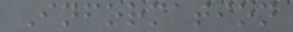Information
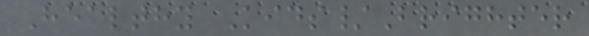Healthy Kids/Brighter
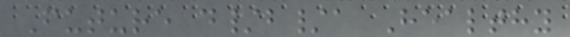Future d/b/a Healthy
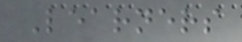Learners
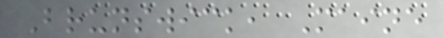Brunswick, Maine
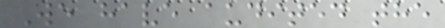We have audited the
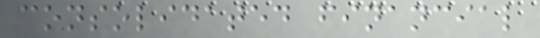consolidated financial
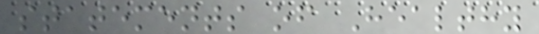statements of Healthy
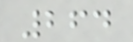264
